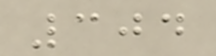304
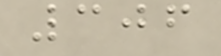306
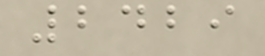2429
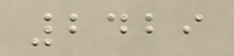2429
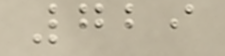729
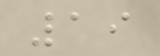19
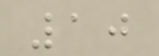10
